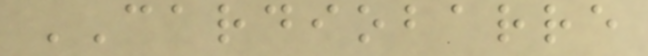CARDIOBARRE
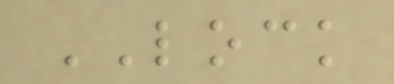LOCK
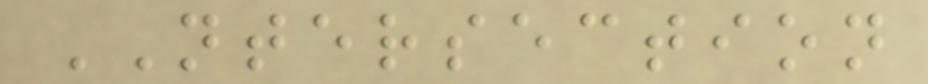NTERSECTION
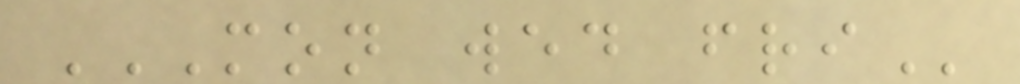MON WED FRI
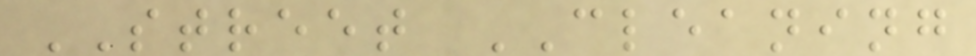STREET CLEANING
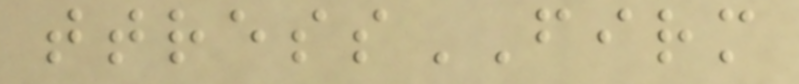ttressFIRM
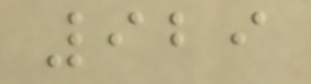929
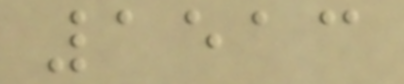1513
